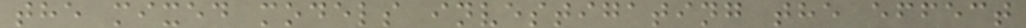the mixed models investigating the effect
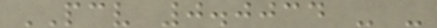PCV 0.0034 - -
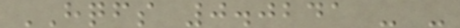HQFS 0.0241 - -
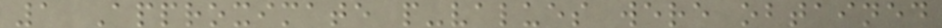1 Approximate p-values were obtained
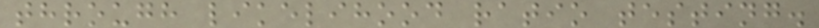through likelihood ratio testing.
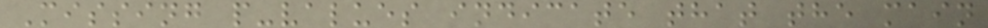Missing p-values indicate that the main
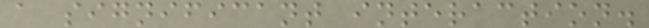a significant interaction.
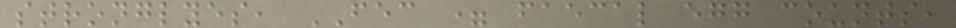stronglyes, FEC = faecal egg counts,
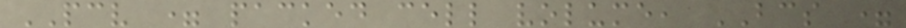PCV = packed cell volume, BCS =
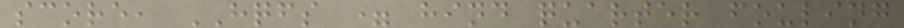score, HQFS = hind quarter fouling
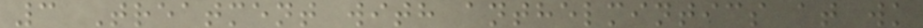3 Treatment with anthelmintics at wk
